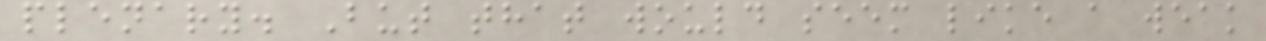plenary. But that would seem like a weak
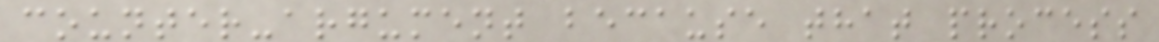counter-argument because that process
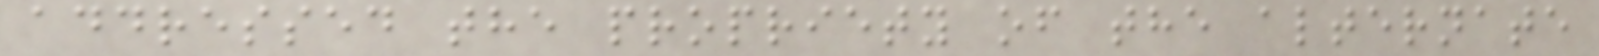addressed the propriety of the alternate
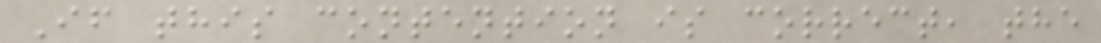If this contention is correct, the
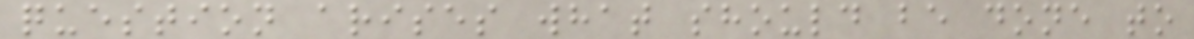question arises what should be done to
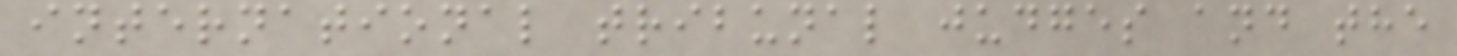international tribunal judges and the
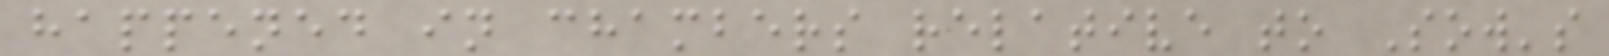happened in chambers relative to Sow's
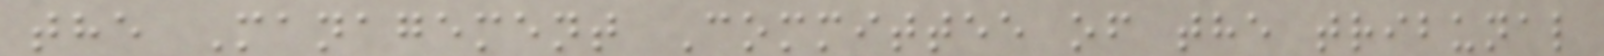the Management Committee of the tribunal
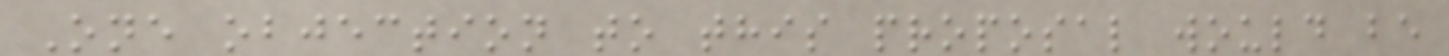One objection to this proposal would be
